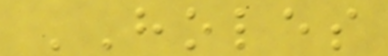HOLES
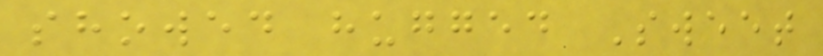showed hugged Sweet
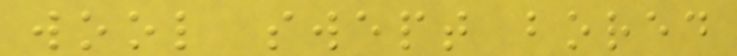wool swept bored
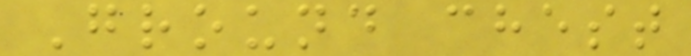Ground chest
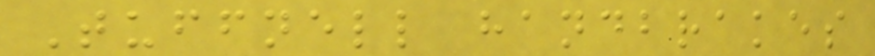Tuffnell handbrakes
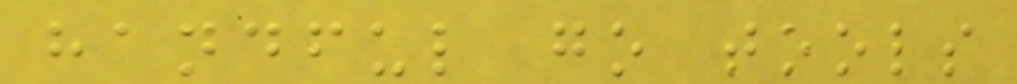handful go tools
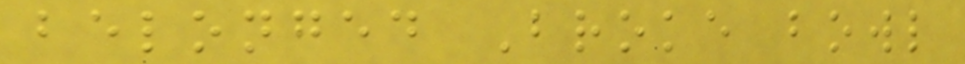belonged Broke bowl
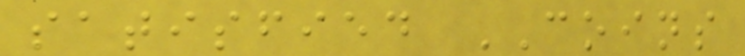satisfied COINS
